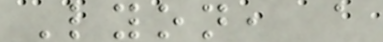Lyon, a
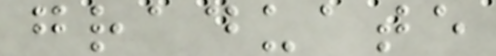graduate
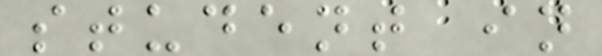student in
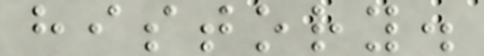history.
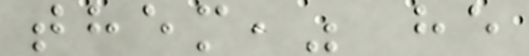them," he
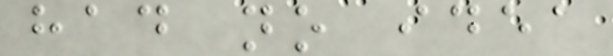had no idea
